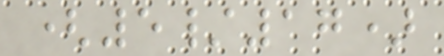(5/17)
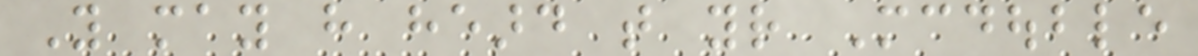You may have heard that your Mcdouble
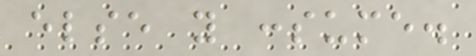else you consume.
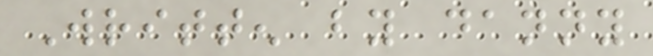Written by danny
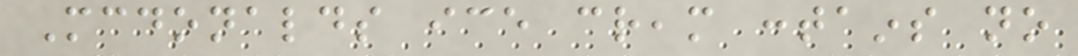Mcdonalds ice cream contains no
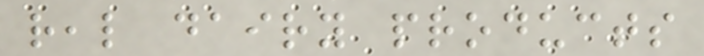real dairy products
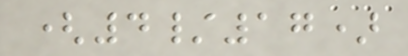(4/17)
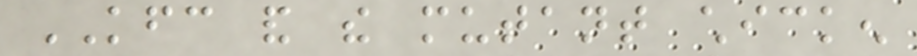KFC and the mutant chicken
